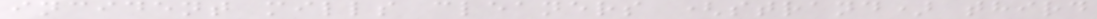incident mills cleaners (strand) third
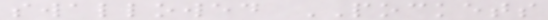swallowed POCKETS
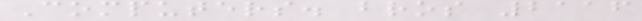Computers. bros 2116
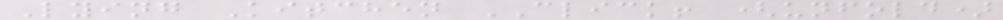Lying Kitchen CLICK! (unfold)
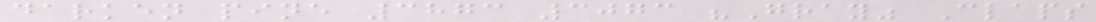darken pine 3873 3073 "Gray" Claps
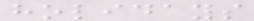holidays
